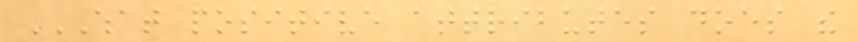WHAT POSITIVE ATTRIBUTES DOES THE
